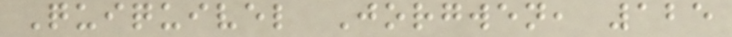Quiquivel Jorgwen, 125
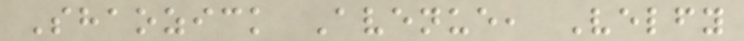Shaozick Avenue, Velfy
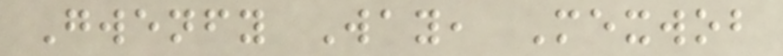Gwenfy Way, Mexwob
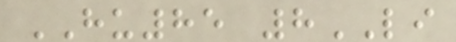HU85 8LI
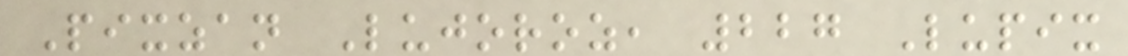Pixzan Lujoroz, 227 Lupix
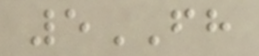5FH
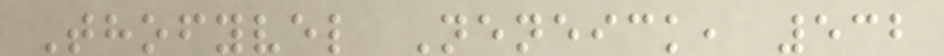Thofyvel Neneick, 532
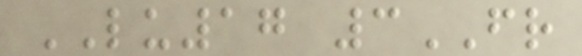LU17 3FR
